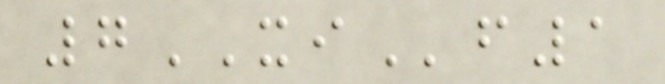7XIf1
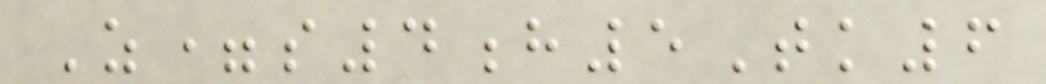Z=s4h5Tk6
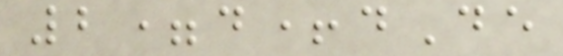2=d+dDe
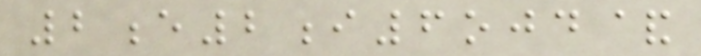2e2i6ojd&
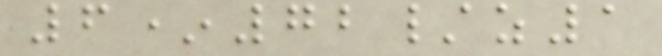6*72/z1
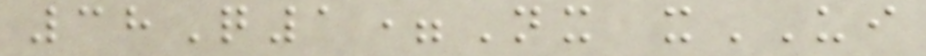38Q1=Nx xUI
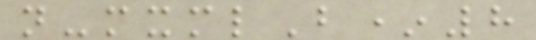n-mxmlB*8
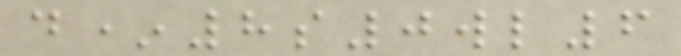d*8s0wl6
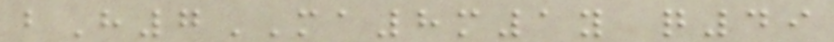bH7MA8m1y q49
